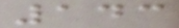143
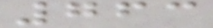763
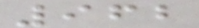962
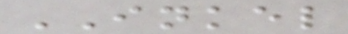INKEL
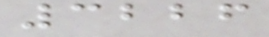3226
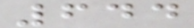644
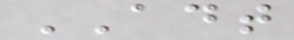ADT
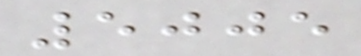5005
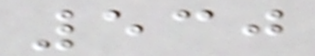530
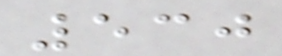530
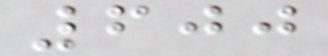600
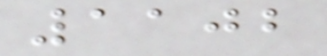1102
